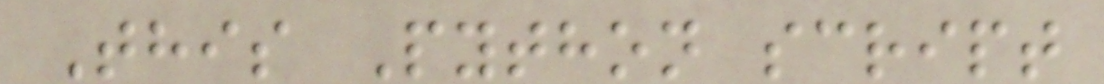This Python script
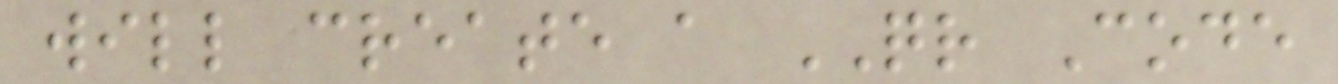will create a QR Code
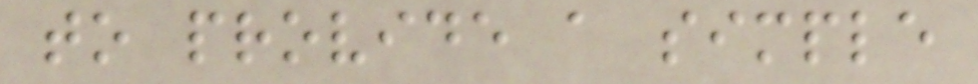to provide a simple
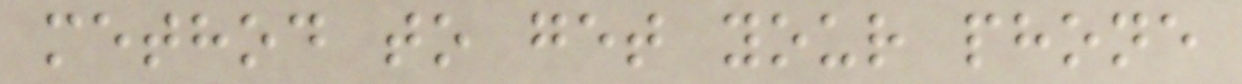method to get your phone
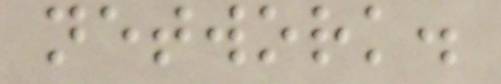network.
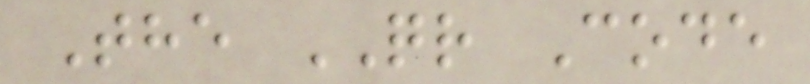The QR Code
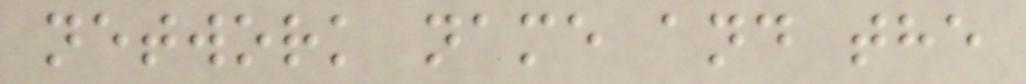network name and the
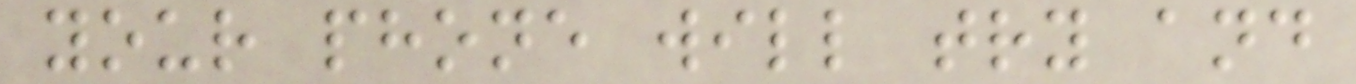your phone will try and
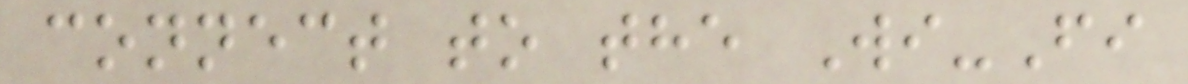connect to the Wi-Fi
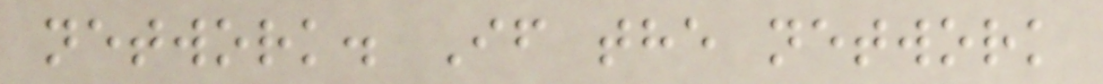network. If the network
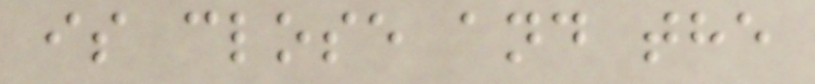is close and the
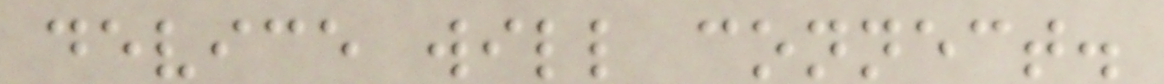device will connect.
